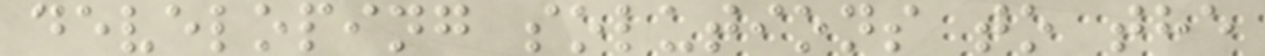developing solutions to the
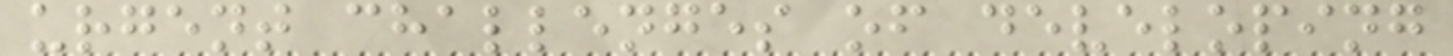urgent challenges of developing
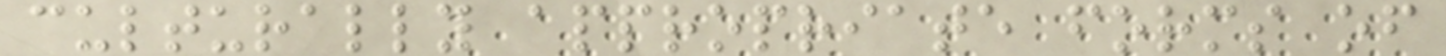culturally appropriate forms of
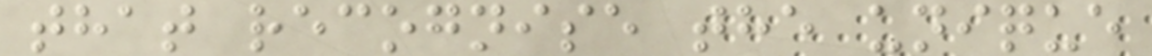that recognise the unique
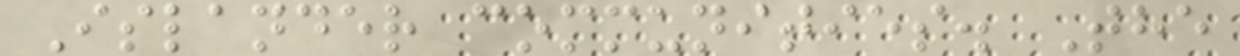Islander communities. The
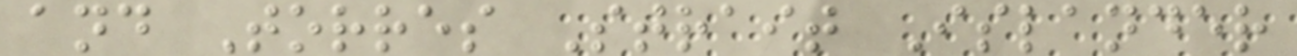and Torres Strait Islander
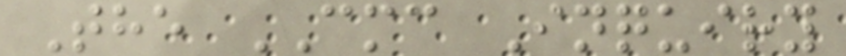The CMC Inquiry
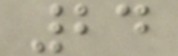24
